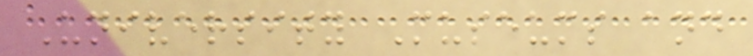University Museums and
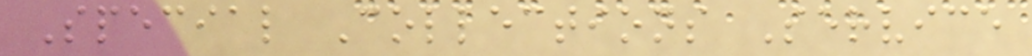Special Collections Service
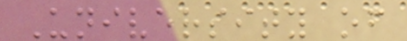University of
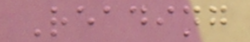Reading
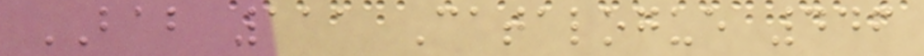BAB 111 Catalogue 446
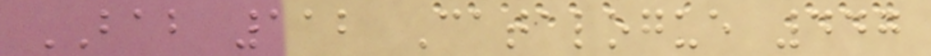BAB 112 Catalogue 447
